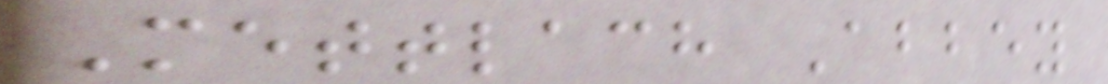Mettlach Abbey
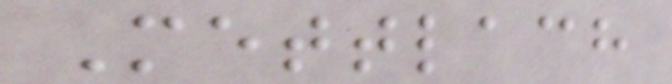Mettlach
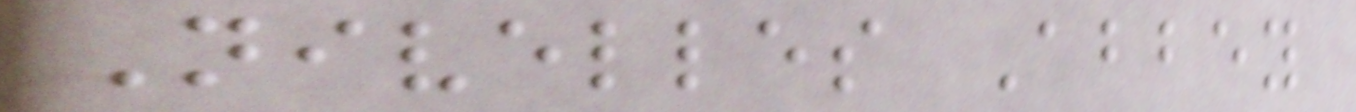Nivelles Abbey
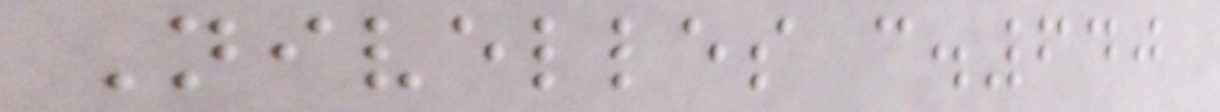Nivelles c.640
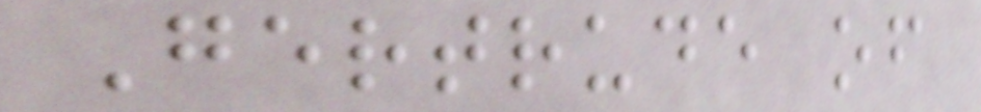Gertrude of
